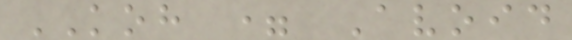KOH = Avoid
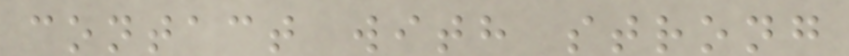contact with strong
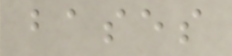bases
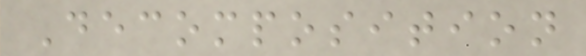Decomposition
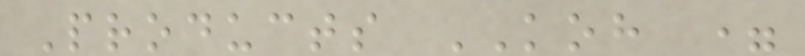Products KOH =
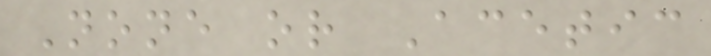None or Acetic
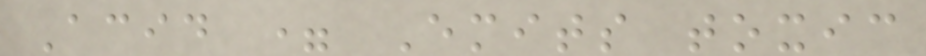Acid = Emits toxic
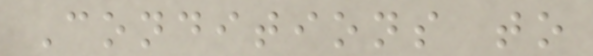Conditions to
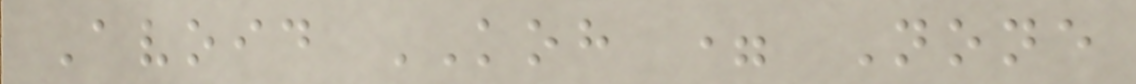Avoid KOH = None
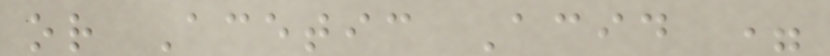or Acetic Acid =
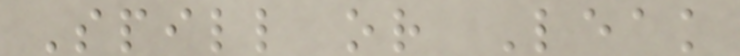Spill or Leak
